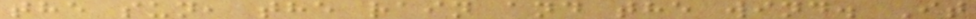the sun, the rain and the wind. It
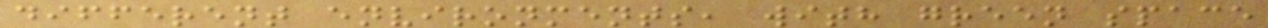different environments, with green space
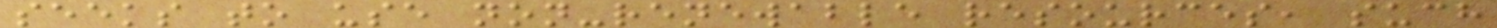seeks to use non-renewable resources, such
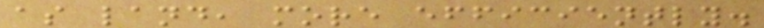as land, more efficiently.
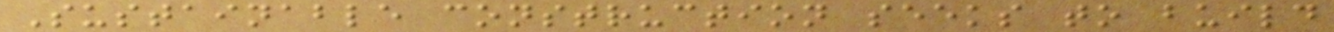Sustainable construction seeks to build
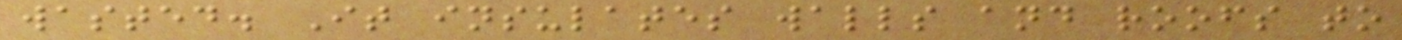wasted. It insulates walls and roofs to
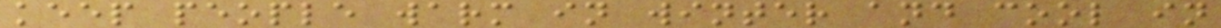keep people warm in winter and cool in
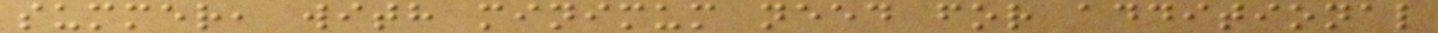summer, with minimum need for additional
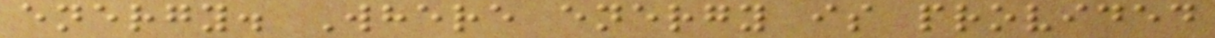energy. Where energy is provided
